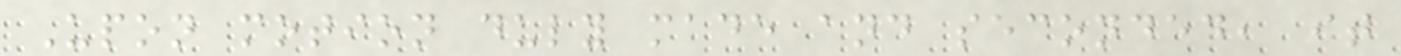Upon motion duly made and seconded, it
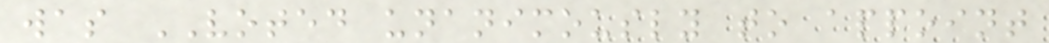was VOTED unanimously to appoint
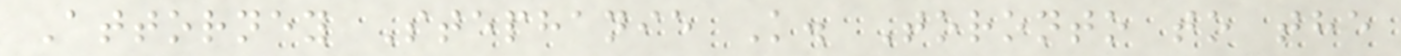Attorney Stephanie K. Toronto to the
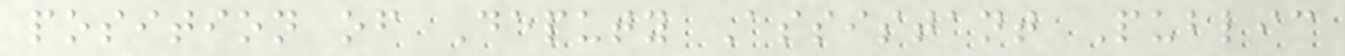position of Deputy Assistant Public
